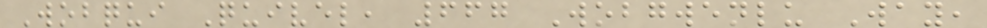Wobqui Quivel, 667 Wobgwenlu Way,
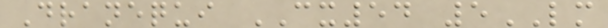Dranequi CX54 5LM
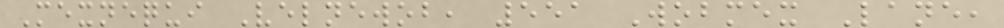Mexnequi Velnewob, 551 Wobmex Lane,
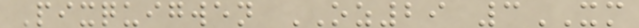Pixquigwen OZ29 3XM
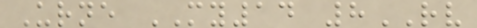Urne MY14 8RV
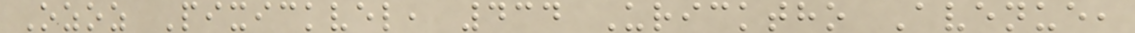Ozoz Pixickvel, 434 Uricktho Avenue,
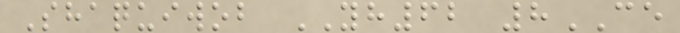Shaquiwob YH62 8CE
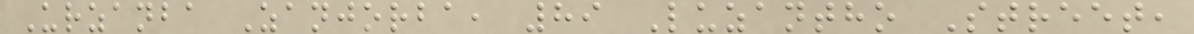Urzanba Zanjorba, 89 Luzantho Street,
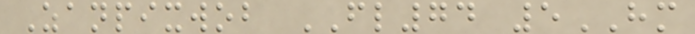Zanpixwob FL74 5HM
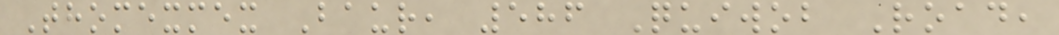Thomexmex Baur, 586 Quiwob Road,
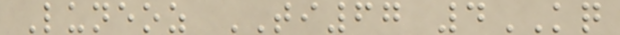Luneoz TI67 4KQ
